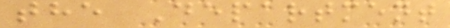the Department
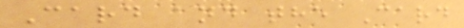Card and the Card
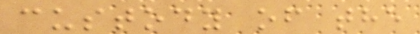custody of the
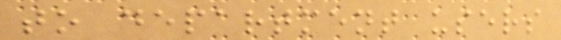to department users
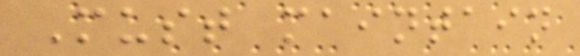Must maintain
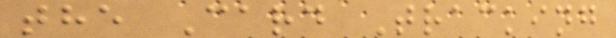the Card Tracking
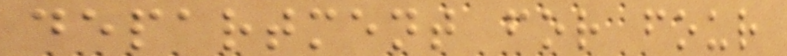department for four
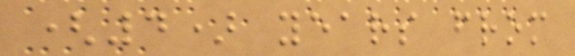(4) years from
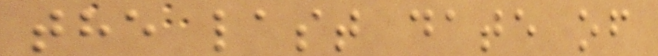the last date of
